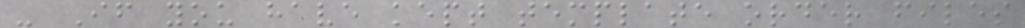- If you have kept template order files
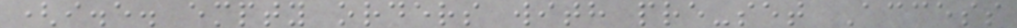(i.e. empty orders with pre-set Access
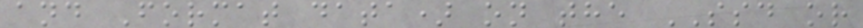and Format data) on the SSD or
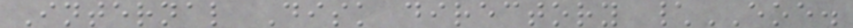Internal Disk directory \EOE.
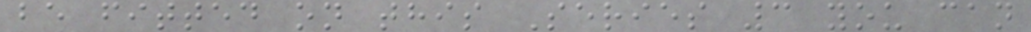be fitted on this Series 3 you can
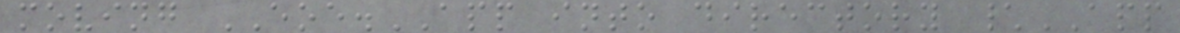moving EOE.APP into directory \APP
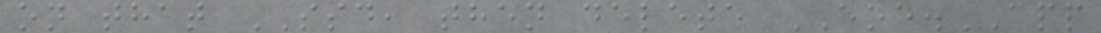on that SSD, then delete EOE.APP
